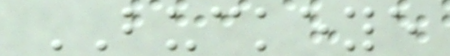BUCKEYE
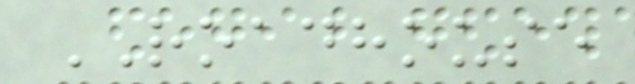ROADHOUSE
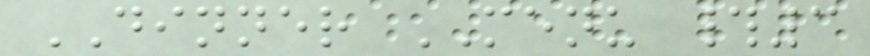DINNER MENU #3
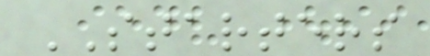STARTERS
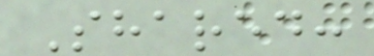Shared:
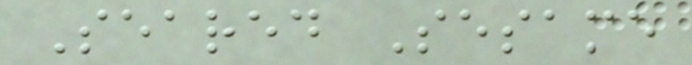Seared Sesame
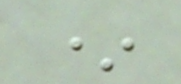*
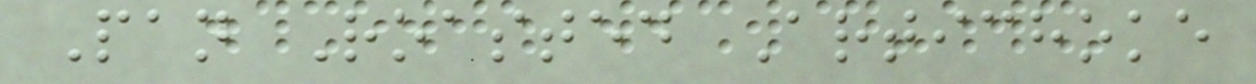Pan Roasted Artichoke
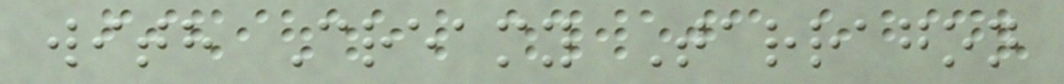with Creamy Tarragon
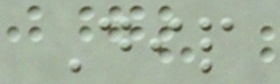Dip
